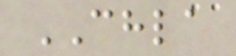CHLA
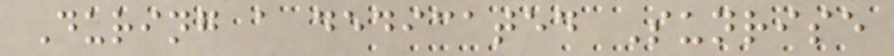During a dedicated Sunrise
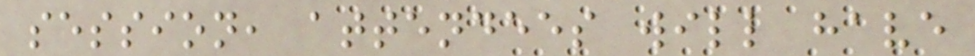session, attendees will have
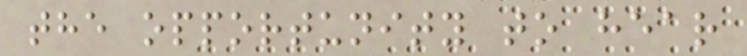the opportunity to hear
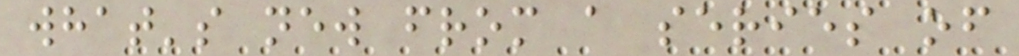what's new from a series of
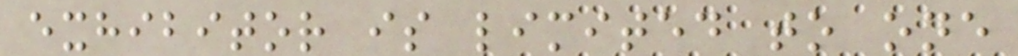exhibitor is limited to one
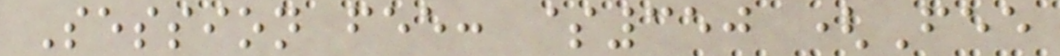Session fee: $350 (Fee
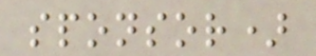sponsor)
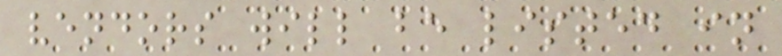vendors will be listed in
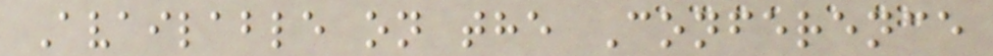Available on the Conference
